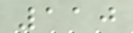110
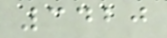3420
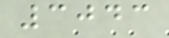3043
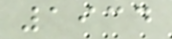1934
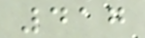417
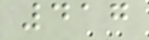417
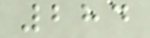284
